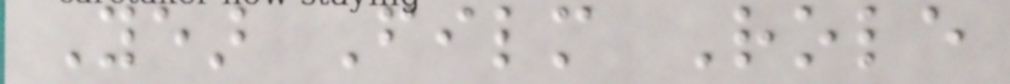Year Film Role
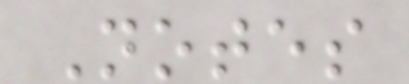Notes
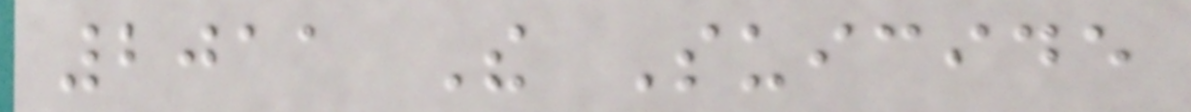2011 The Suicide
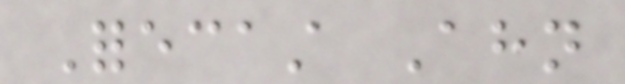Forecast Ahn
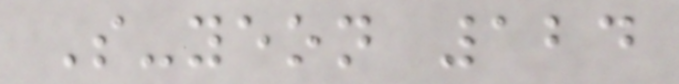So-yeon 124
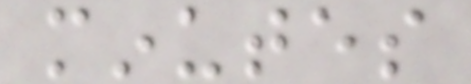minutes
